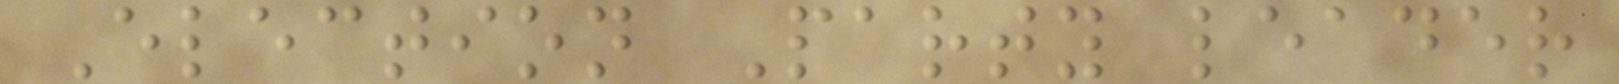Election Party leader
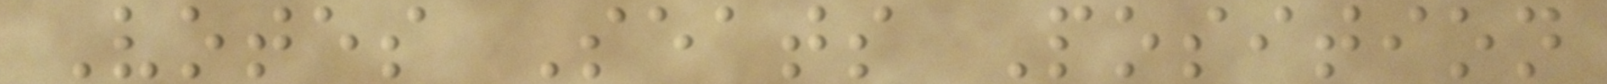Votes Seats Position
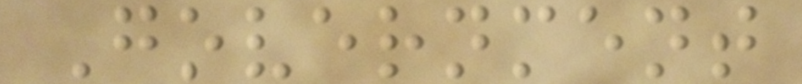Government
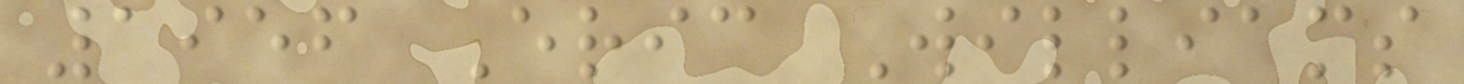1956 Eric Williams
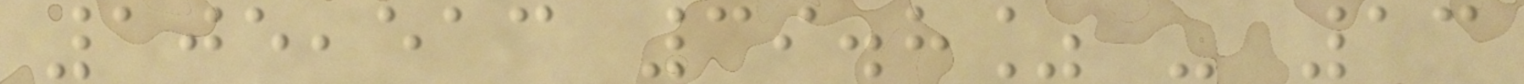105,513 39.8% - 13
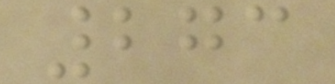273
